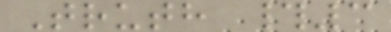Truth #3
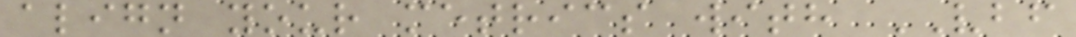align your metrics with VBF
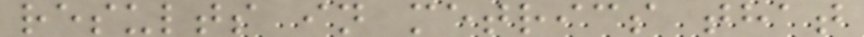results in metrics that
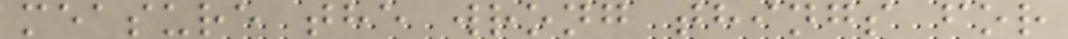measure the wrong things for
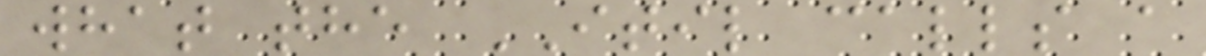what the ITIL calls a
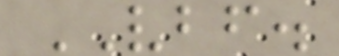VBF.
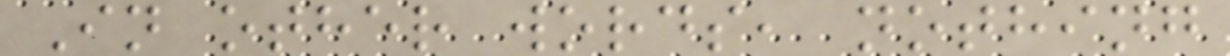In other words, nothing
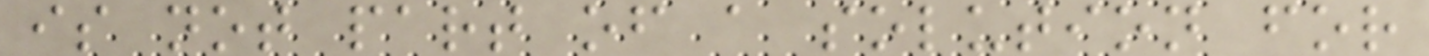is not part of a solution for
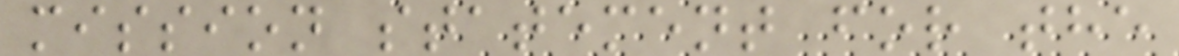mission statement for the
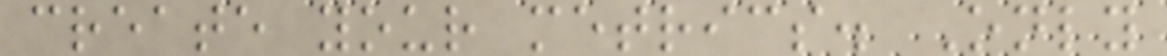create your metrics. Only
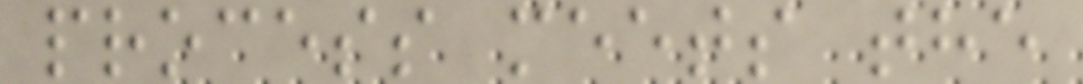process meets the
